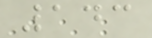143
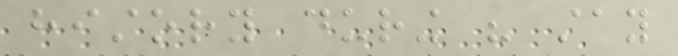history during his stay
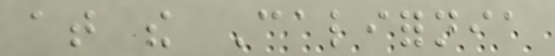at the California
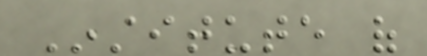Institute of
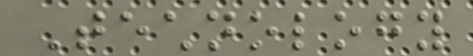Technology
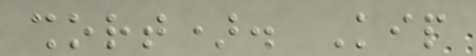short). Kip
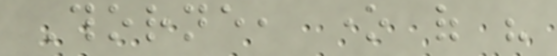Thorne, one of his
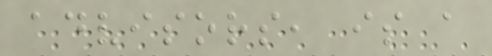advisors, is a
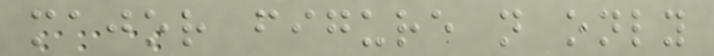major figure not only
